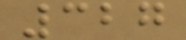327
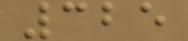325
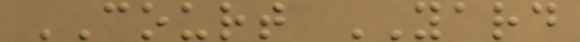COURT YARD
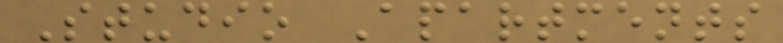Studio Apartments
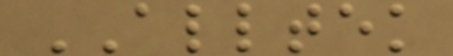ALLTEK
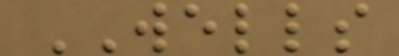WELLS
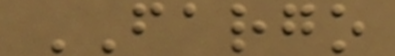FARGO
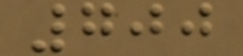700
